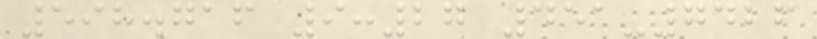598.716 9:27 451-7426
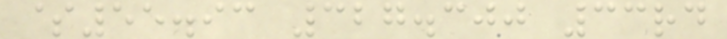$55.93 327.300 33rd
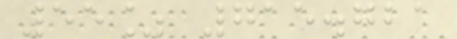55% 715.721
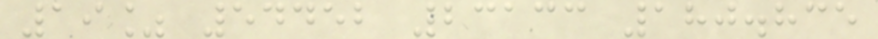19% 54452 23133 180.835
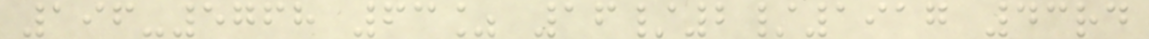196-5768 63% 16/2/1917 43rd
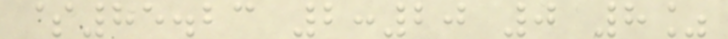$85.23 2:20 0 8%
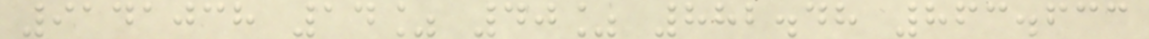9141038 14% 40% 882.48 863.633
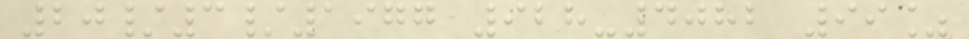20/3/1977 928-4082 99%
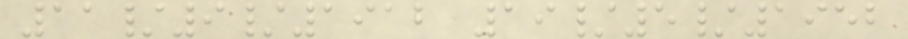11/9/1912 19/5/1952
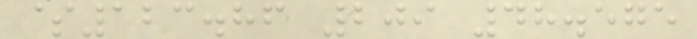$123.86 209 48.575
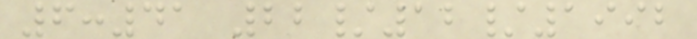6:41 22/12/1992
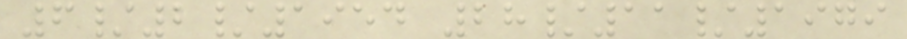6/2/1954 28/11/1979
